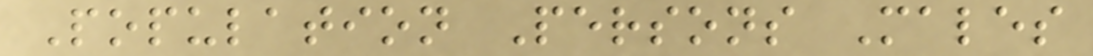Population Persons Males
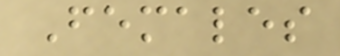Females
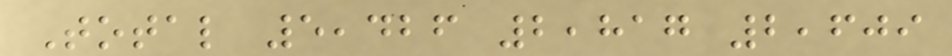Total 5,426 2,817 2,609
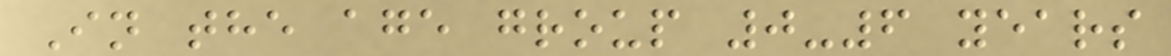In the age group 0-6 years
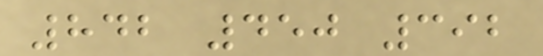842 450 392
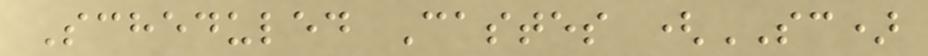Scheduled Castes (SC)
